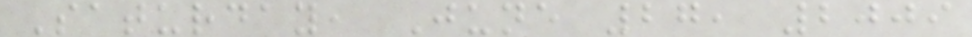Saturday, June 27, 2009
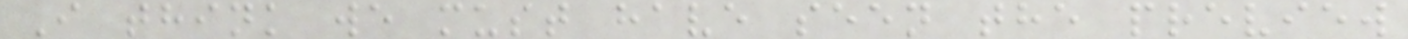I think we must have seen the preview
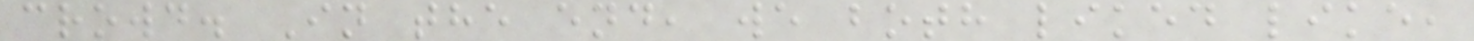crowd. In the end, we both liked like,
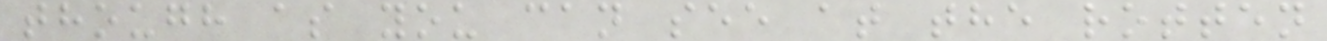though as you can see at the rotten
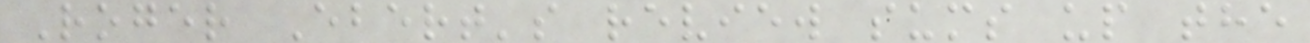Roger Ebert's review sums up the
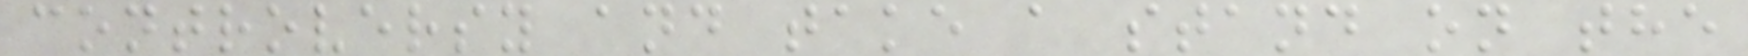controversy and take a stand on the
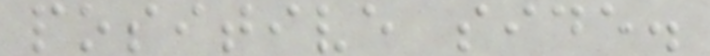positive side.
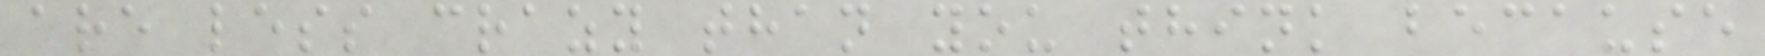are less crazy than you think because
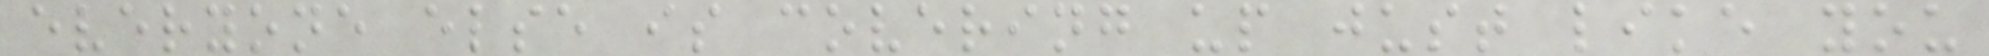everyone else is covering up just like you
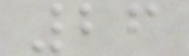26
